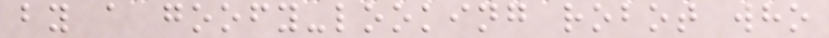by a goofy-looking robot who
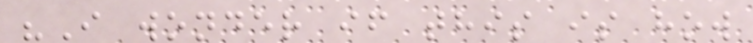"I wonder if this is how
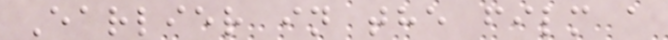Earlier in the film a
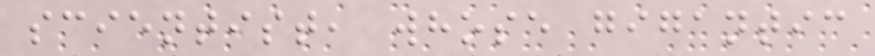scientist, whose gigantic
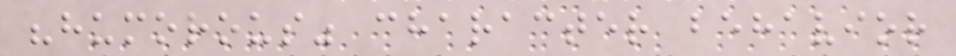"humorous" character behavior
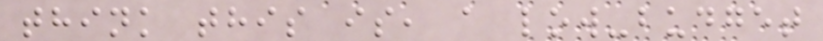think this is, a low-budget
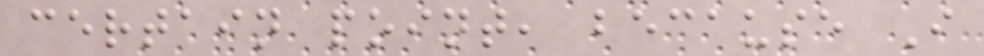certain point, because I
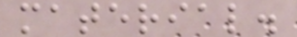material.
